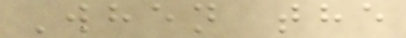When the
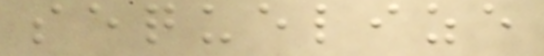sequelize
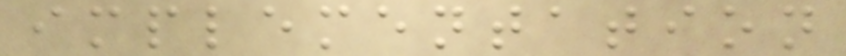implementation
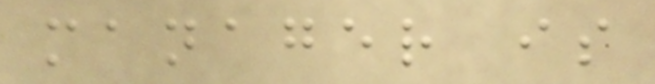manager is
